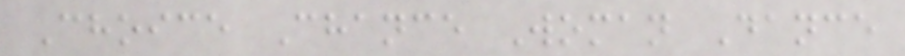Choice Chance Woman Dance
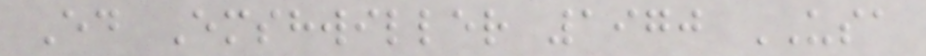Ed Emshwiller 1970 USA
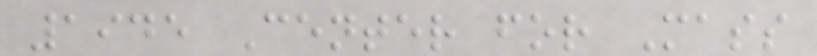1945 Center for Mass
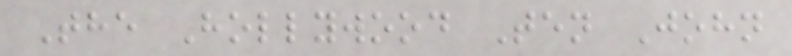The Hollywood Ten John
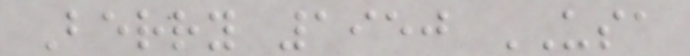Berry 1950 USA
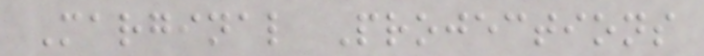Marginal Projections
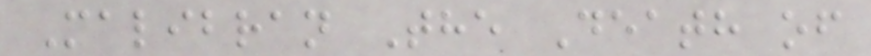Malibran The Death of
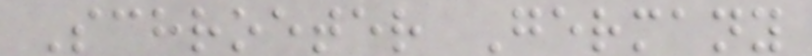Schroeter Germany
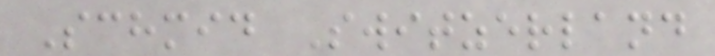Schmid Switzerland
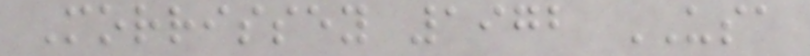Morrissey 1972 USA
